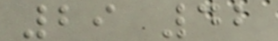29 42
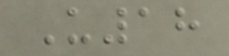U18
